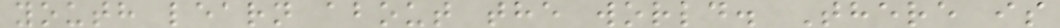youth learn about the world. There is
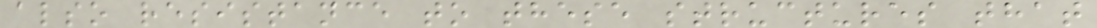also resistance to these structures that
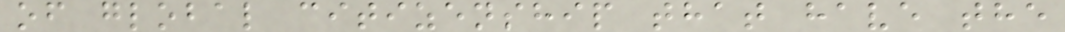of global citizenship that have the
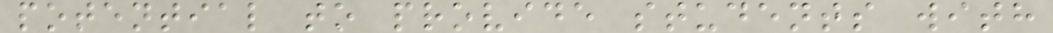potential to provide students with
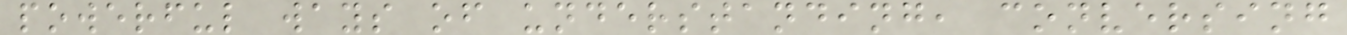powerful ways of understanding, conversing
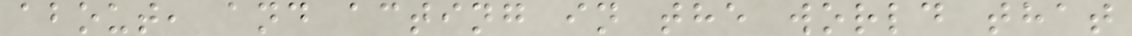about, and acting in the world that
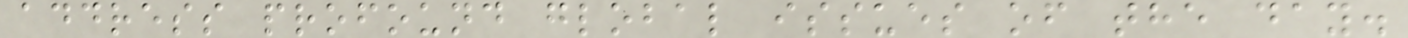address profound global issues of the day.
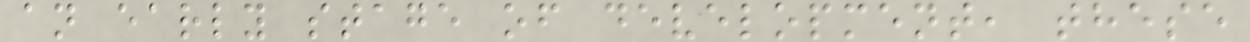an early stage of development, these
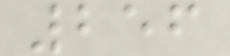256
